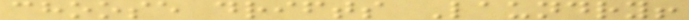choose drifts Laundry!
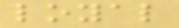loyal
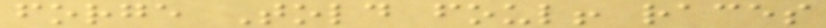forge Told foul! races
